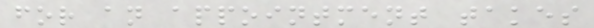for an appointment takes
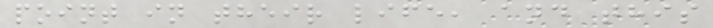point in their life, and this
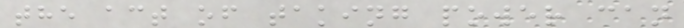the act of taking power can
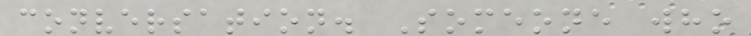conversation. Someone who
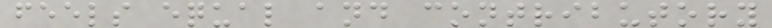feels equal and contributory
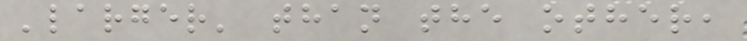'larger' than the other,
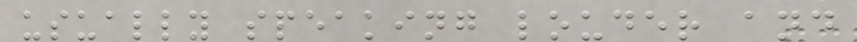usually speaking louder and
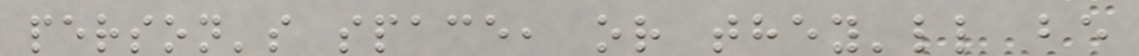person's space, or they'll be
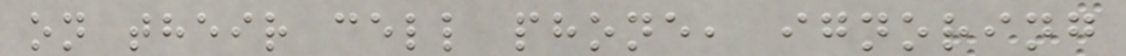on their cell phone, ignoring
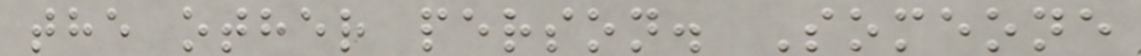the other person. Someone
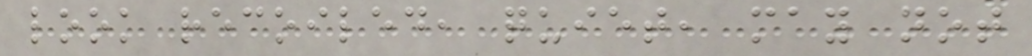look recoiled, quiet, may not
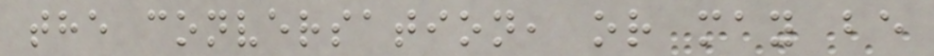the conversation, or may be
